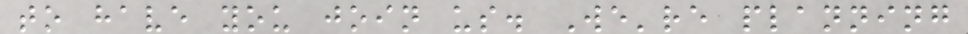to have you join us. We're planning
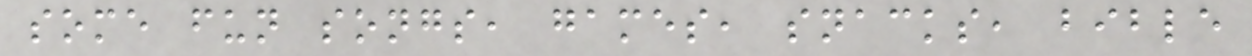some fun songs, games, snacks, bible
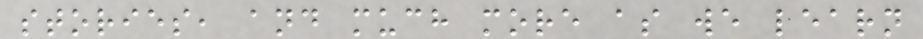stories, and much more as we learn
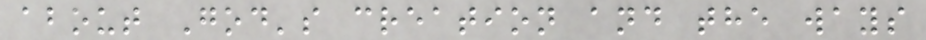about God's creation and the ways
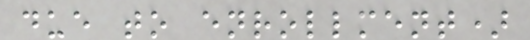due to enrollment)
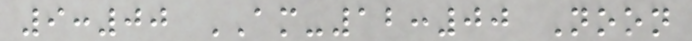9:00 AM-12:00 Noon
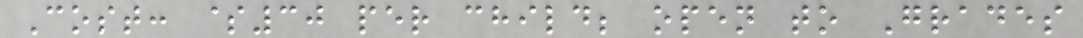Cost: $30 per child; open to Grades
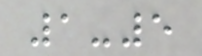1-5
